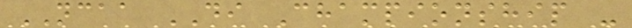NCAA DI Championship -
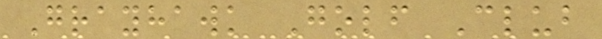Grayhawk Golf Club
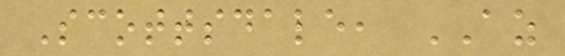Scottsdale, AZ
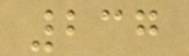237
